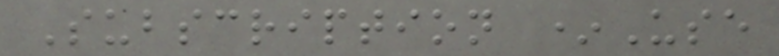Subscription *Use
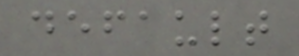default
